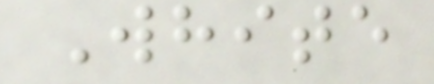White
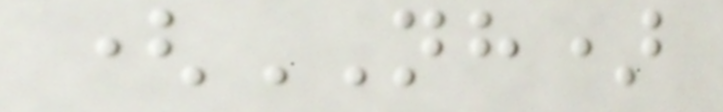(NH)
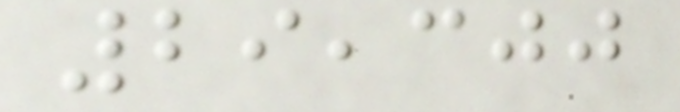29,300
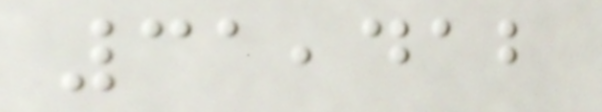31,412
